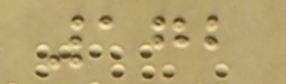172
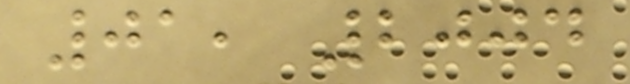01, 2004
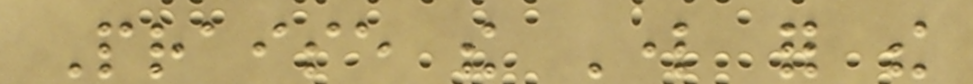Praise the Lord for the
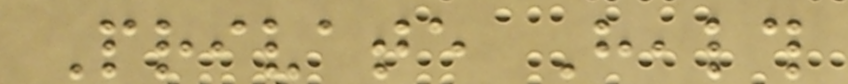Private Health
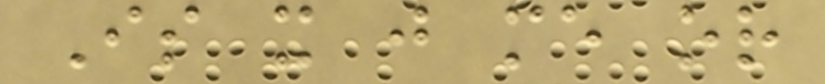Is it just me or
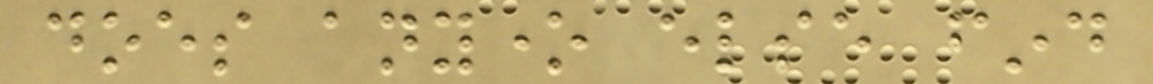does anyone else find
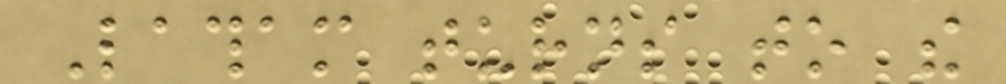Latham turns to the
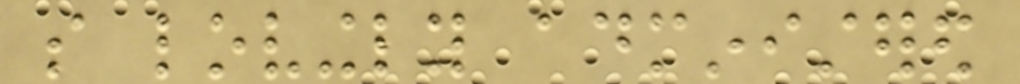so lovingly administered
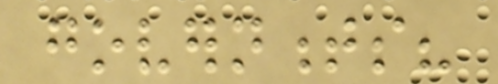governments?
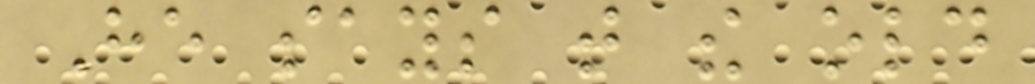He says that the old
